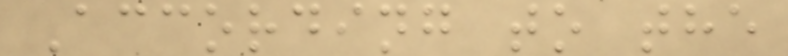According to the
